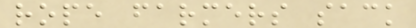rope farmers sack
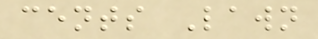cents Lawn
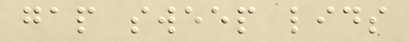gap sweep lids
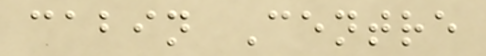cabin Centre
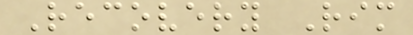Recovery Rim
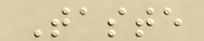Taste
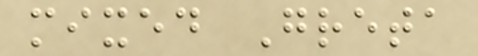mixed Greta
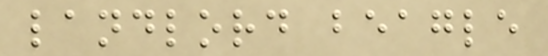landlord beagle
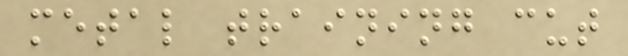metal training cut
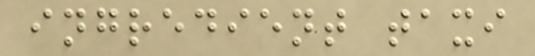ingredient taxi
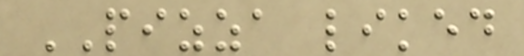PIZZA liked
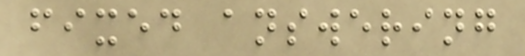fixed answering
